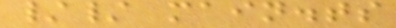// main.ts
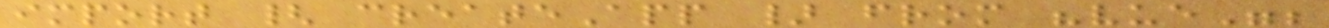import { createApp } from "vue";
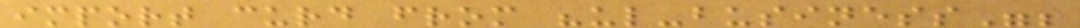import curd from "ul-business";
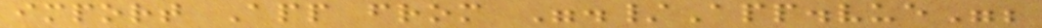import App from "./App.vue";
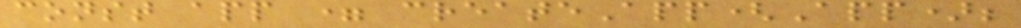const app = createApp(App);
